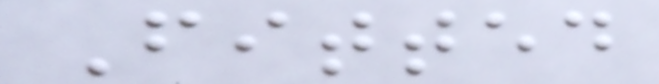Fitted
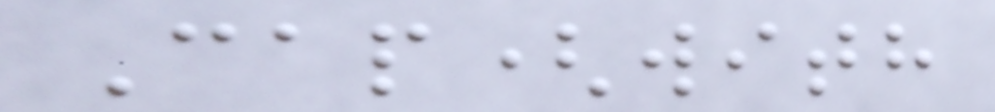Cap(with
